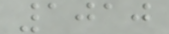1010
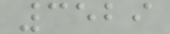3529
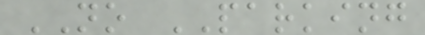NO PARKING
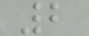2
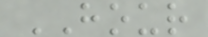HOUR
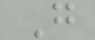G
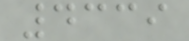4339
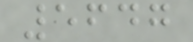5647
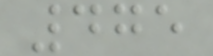475
